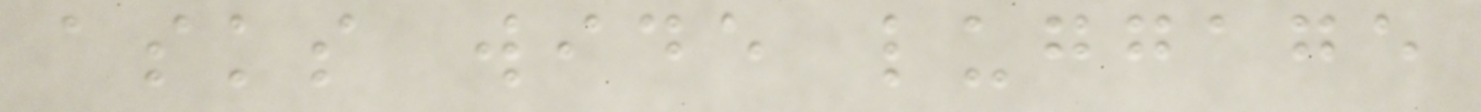asks wide luggage
